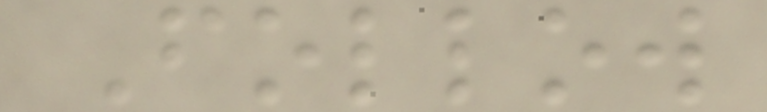Follow
